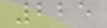225
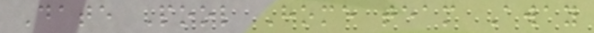Date Pool Home team Away
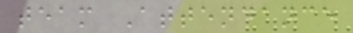team Attendance
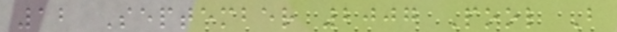12 September 2007 Pool B
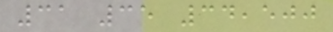31 35 34,500
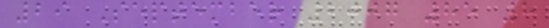29 September 2007 85 8
